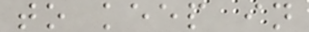to keep in
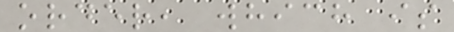order, which is
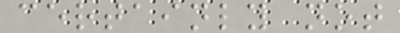certainly not
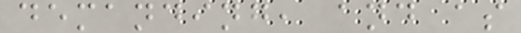demanding, and as
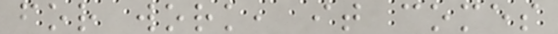for work, it comes
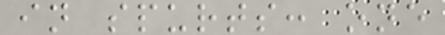in spurts: one
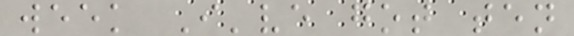week I've got ten
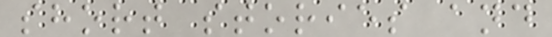short stories and
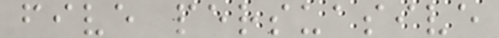five persuasive
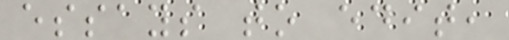essays to edit,
